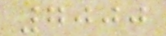7000
